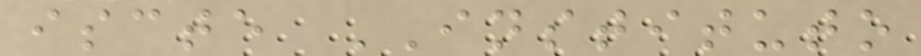iscte INSTITUTO
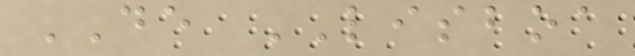DE LISBOA
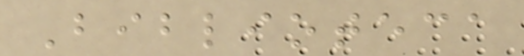Biblioteca
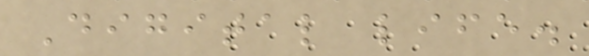Digital life.
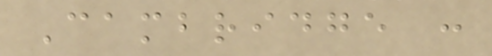Cambridge :
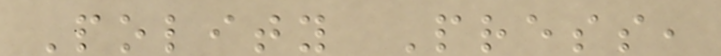Polity Press,
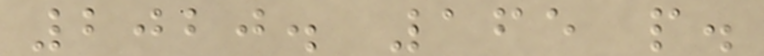2020. 165 p.
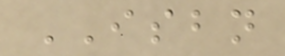ISBN
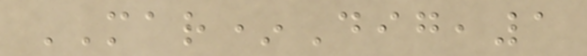MAR*Dig,1
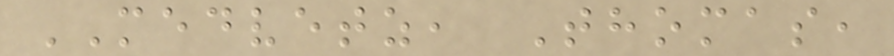MEDVETZ, Thomas,
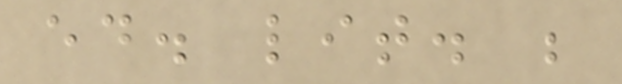ed. lit. ;
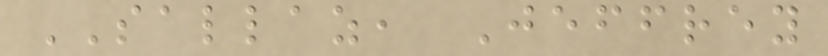SALLAZ, Jeffrey
